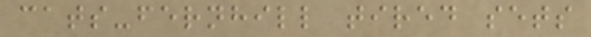cats-fernhill tired sets
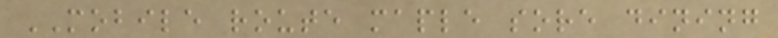MOBILE route maple sore dining
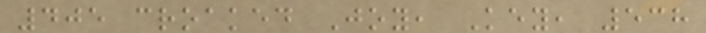405 croaked Joy, Key, 538
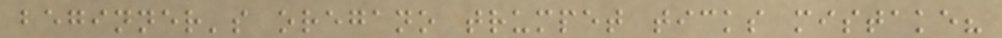beginner's oregano trumpet ticks mistake?
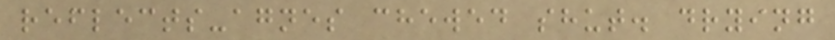reflects-agnes chewed shut. drying
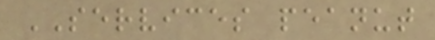SERVICES peanut
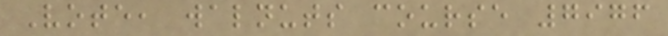Vote, walnuts course 7976
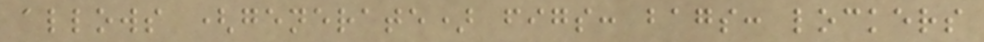allows (generate) figs: bags: lockers
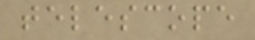telescope
